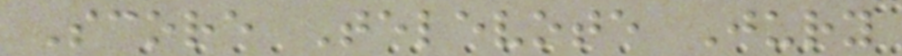Score Televote Jury
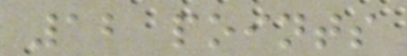12 points
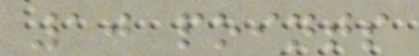10 points
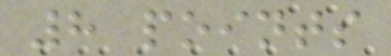8 points
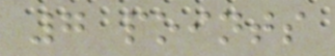7 points
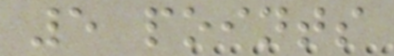5 points
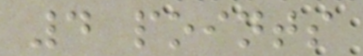4 points
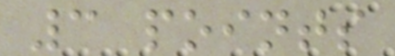3 points
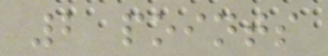2 points
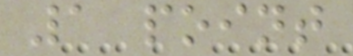1 point
